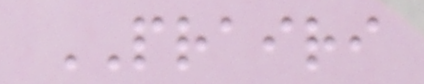PRAIRI
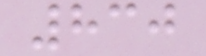830
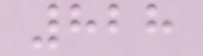828
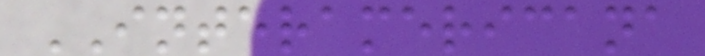INTERAMERICANA
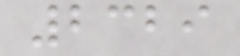2329
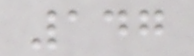147
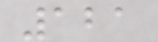121
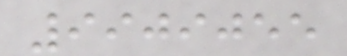9909055
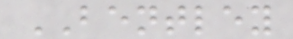BENTLEY
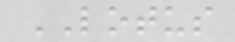LOTUS
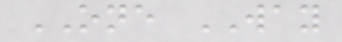ONE WAY
